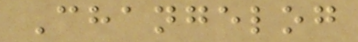Changelog
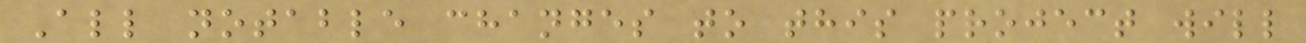All notable changes to this project will
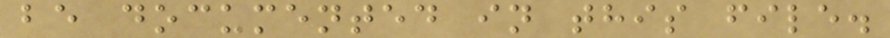be documented in this file.
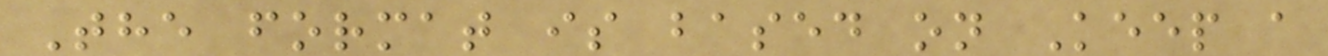The format is based on Keep a
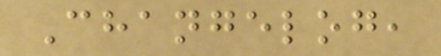Changelog,
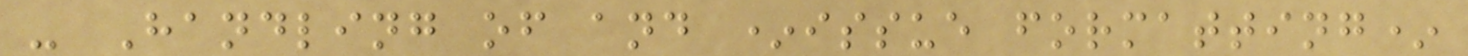- Handling of and *issue formatting*
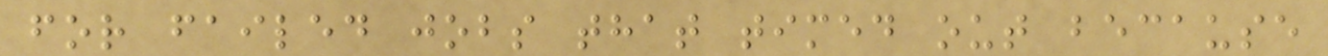for failed jobs that timed out because
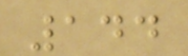144
